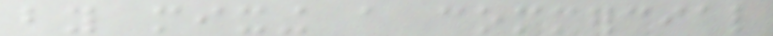by mixing a commercial
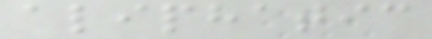aliphatic
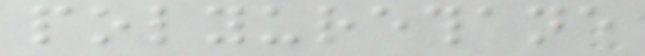polyurethane
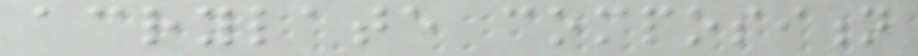acrylate composition
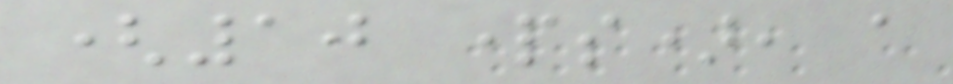(10 parts), a
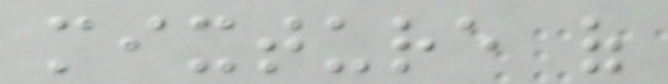mixture of
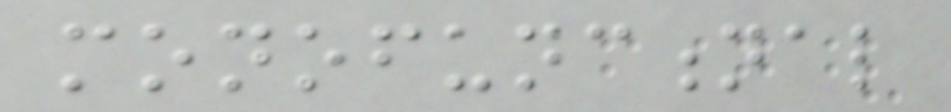monofunctional
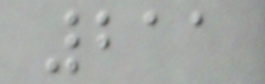211
